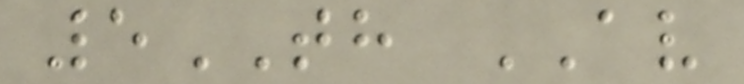5TH AV
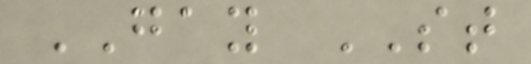GAY ST
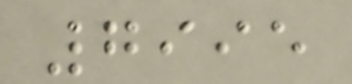7995
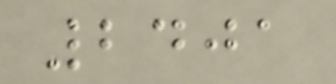2401
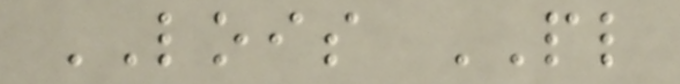LOIS PL
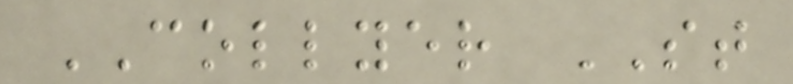COLLYER ST
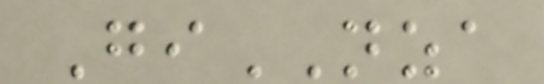GiNZA
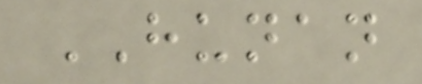HUNAN
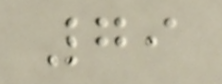79
